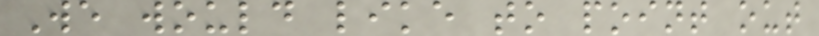We would like to point out
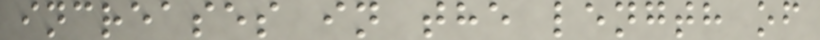increases in the length of
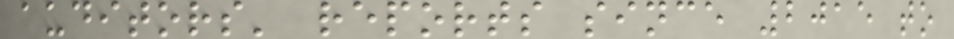auditors' reports since 2015 to
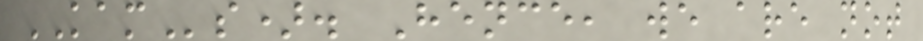KAMs). Hence, we are not
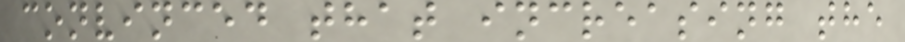convinced that increasing the
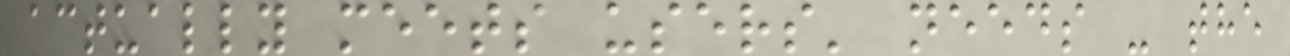actually meets users' needs - the
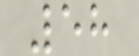58
